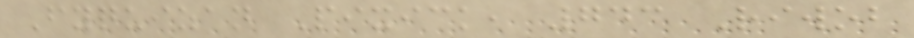Fyquizan Pixick, 743 Riwob
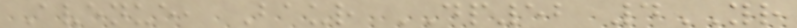Avenue, Baur DP52 4YR
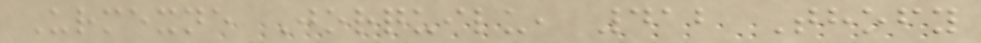Urmexne Jorquilu, 412 Thofy
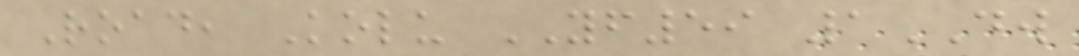Road, Kolu YF59 1DW
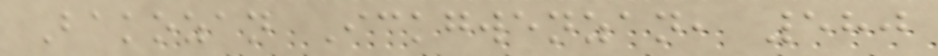Bakozan Ickgwenzan, 580
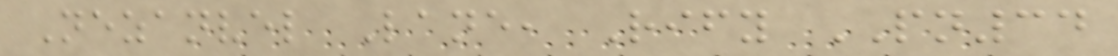Nezanvel Lane, Rify PN34
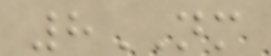8NM
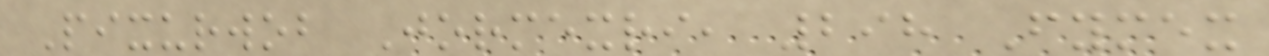Pixurwob Jormexri, 298 Fymex
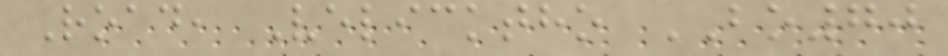Road, Velicktho BO70
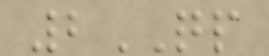2QP
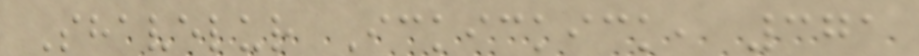Shavelur Ickickick, 371
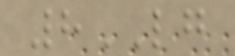8LG
